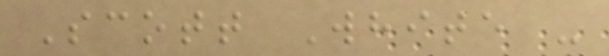Scott White -
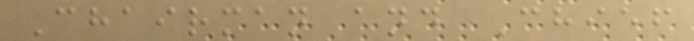Chairman and Chief
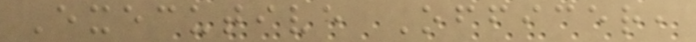Executive Officer,
